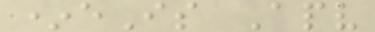*eIs Apv
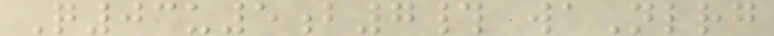Q03u5b7# waNlrg
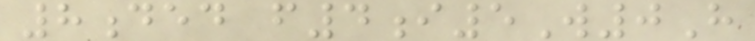8ded f4i5W0H
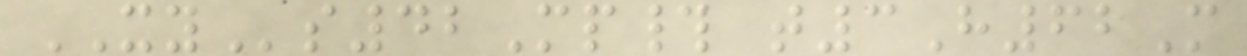XYs42Mp# t3H62M
